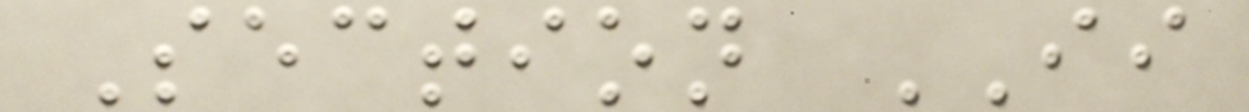Section II
